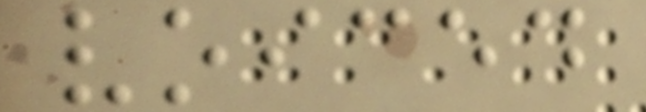voiced
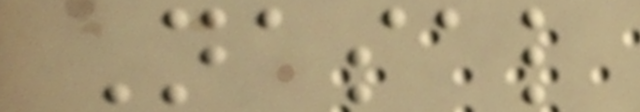Nasal
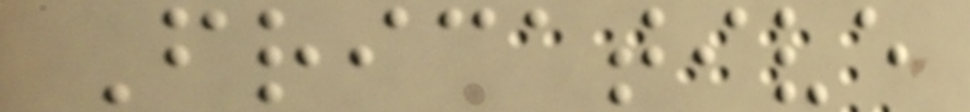Fricative
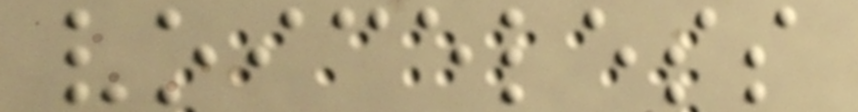voiceless
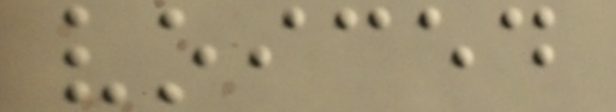voiced
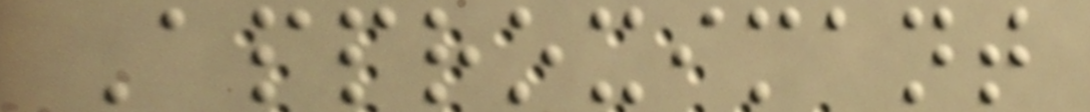Approximant
